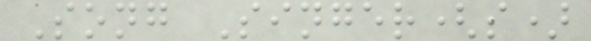Song Singer(s)
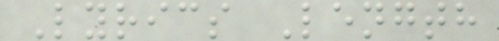Lyrics Length
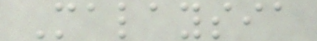Malaysia
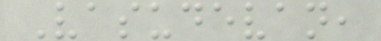Vasudevan,
